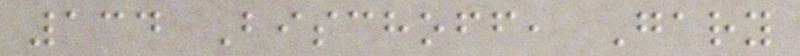134 Bischoff, Gary
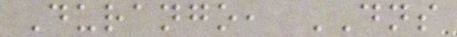Durango, DNS
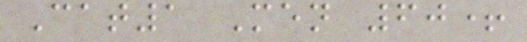Cat1 Men 60+
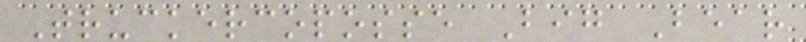Truckercoposse Big Bear
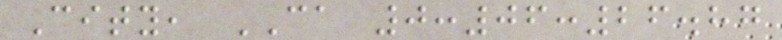City, CA 0:06:26.87
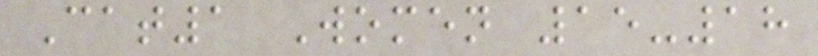Cat1 Women 15-18
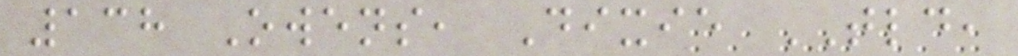138 Owens, Dixie TLD,
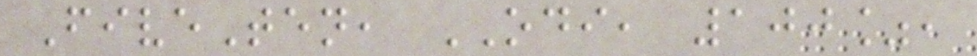FiveTen, ODI, 100%,
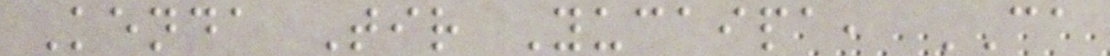Kenda Tir Yucaipa, CA
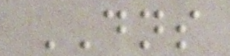DNS
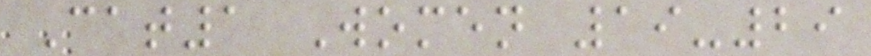Cat1 Women 19-29
